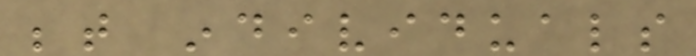between individuals
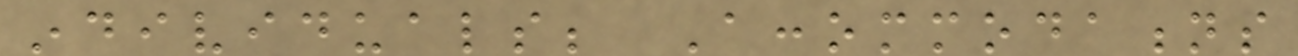individuals; Accommodations
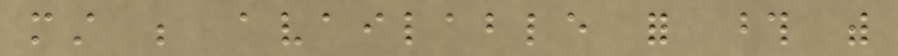must be available for those with
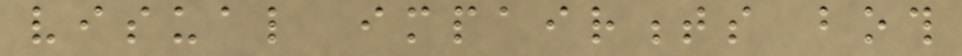visual impairments both
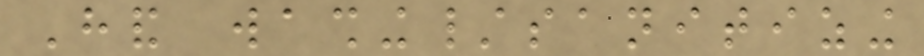Hand washing/sanitizing
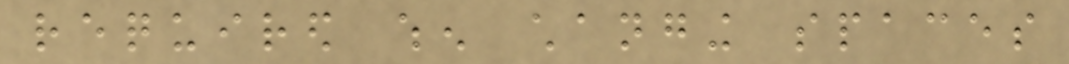required when changing spaces
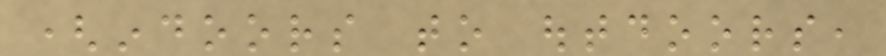(indoors to outdoors,
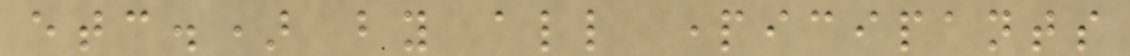etc.) by all participants
